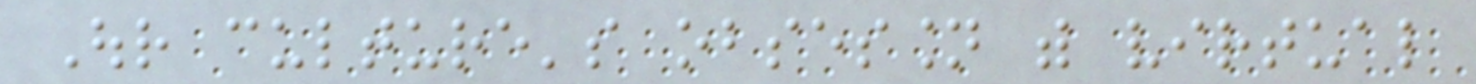Our culture's obsession with virtual
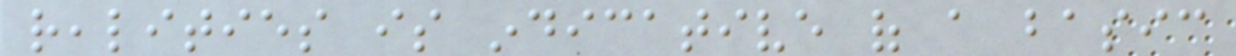realities is indicative of a basic
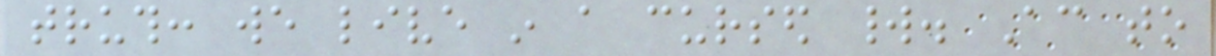truth: we live in a cursed world. According to
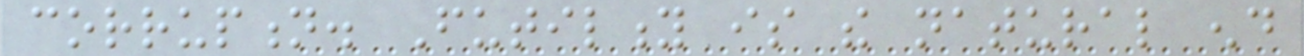corruption. Futility is the natural end
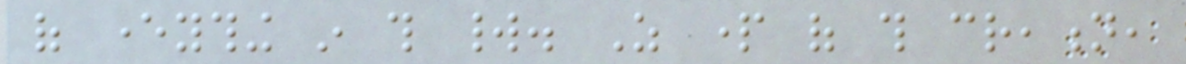of everything in this world. As part of this creation,
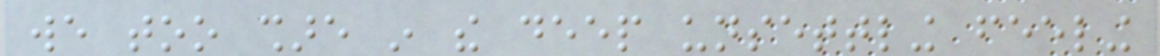we too share in the deep unsettling feeling
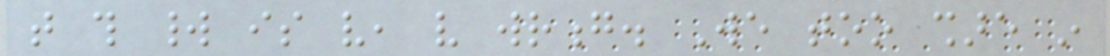that this world is very, very wrong. We too share in
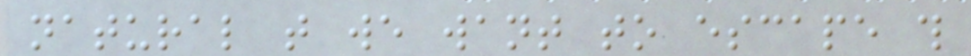natural that we want to escape this
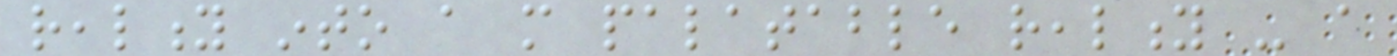reality into a more palatable reality - a
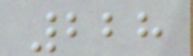228
